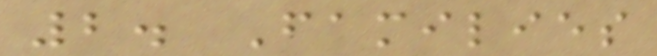2. Families
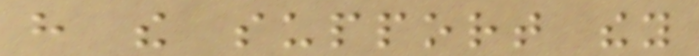have the support they
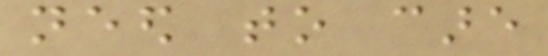need to care
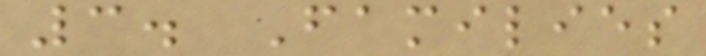3. Families
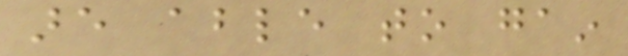are able to gain
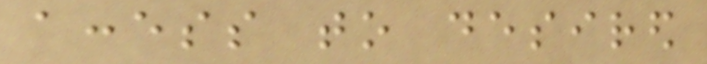access to desired
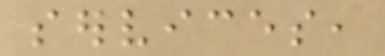services,
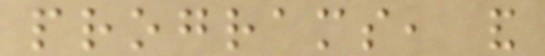programs, and
